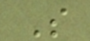S
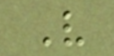V
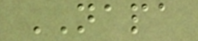NAPA
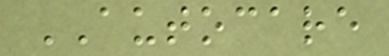AUTOCARE
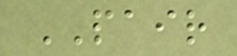PAIR
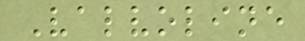Valvoline
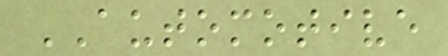AUTOMOTIVE
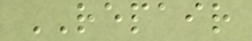REPAIR
